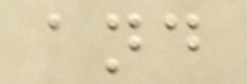and
